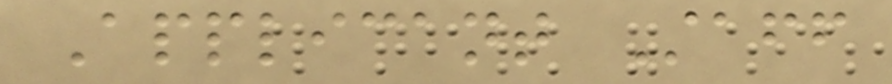Applicant Staff
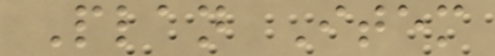Plan Item
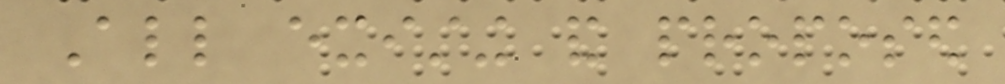All existing and proposed
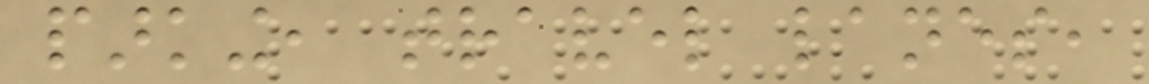parking, travel lanes,
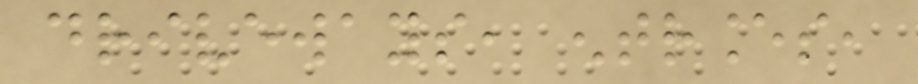driveways, entrances,
